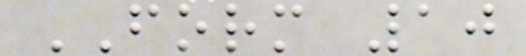FORM 10
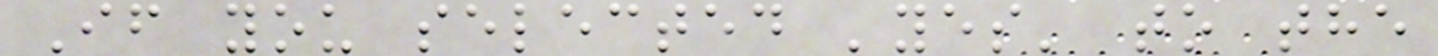If you selected 'yes' to the
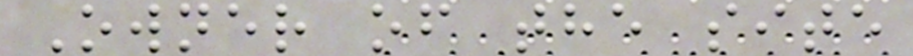Owner of the site
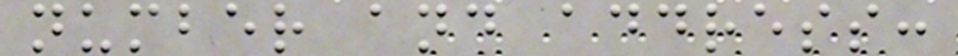number and address:
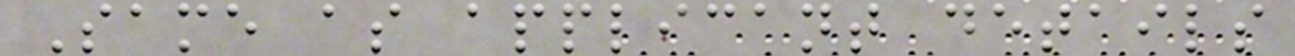Same as applicant details
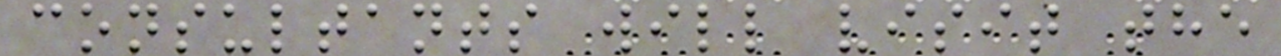consultants will visit the
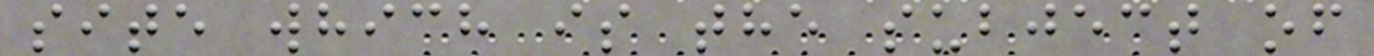site which is the subject of
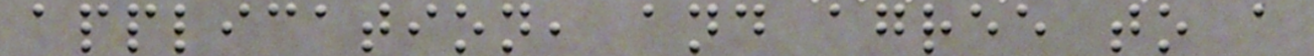application, and agree to a
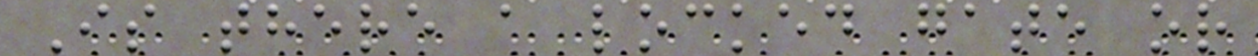Is there a locked gate or
